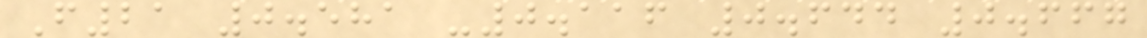F21 0.581 -0.116 0.644 0.667
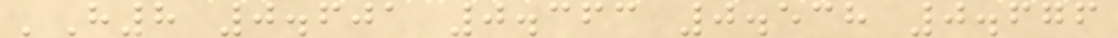'H8 0.601 0.363 0.538 0.676
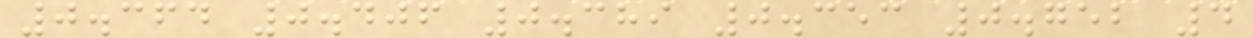0.364 0.406 0.389 0.353 0.752 4
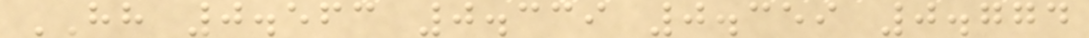HH 0.563 0.339 0.359 0.774
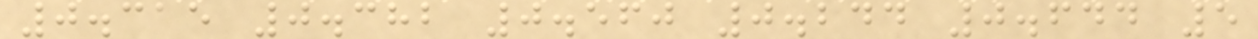0.315 0.382 0.560 0.244 0.644 5
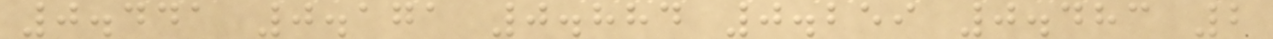0.441 0.171 0.884 0.259 0.483 2
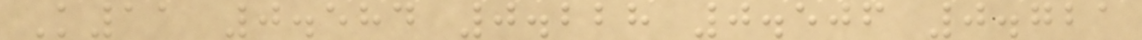K11 0.584 0.228 0.506 0.721
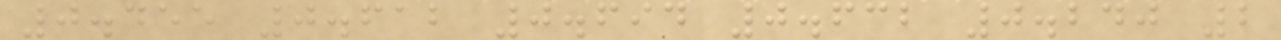0.455 0.612 0.694 0.632 0.240 2
